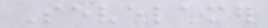Sevelamer
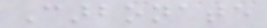Carbonate
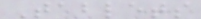Tablets
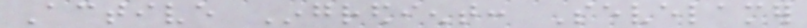Active Ingredient: Sevelamer
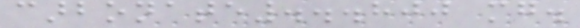carbonate...800 mg.
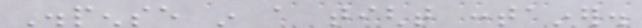Dispense in a tight container.
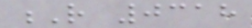R 0318
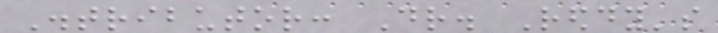Distributor: Dr. Reddy's
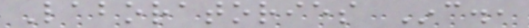Laboratories Inc.,
